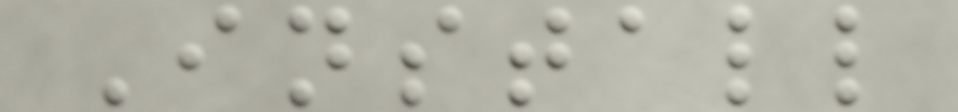Install
